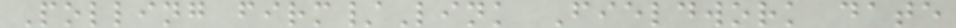Polling firm/Link Fieldwork date
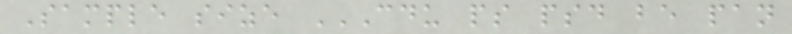Sample size CDU PS PSD BE PAN
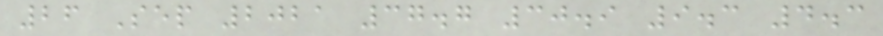26 Sep 2021 37.7 30.9 9.3 4.3
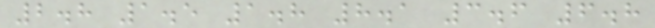2.8 1.5 1.8 8.1 3.6 6.8
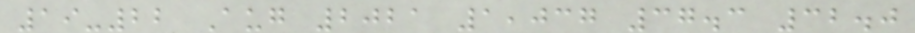19-22 Aug 2021 1,037 37.3 32.0
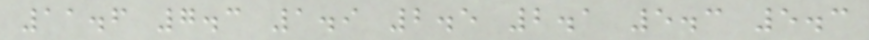11.6 7.3 1.9 2.5 2.1 5.3 5.3
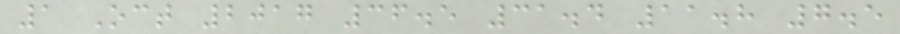1 Oct 2017 36.5 31.4 11.8 7.5
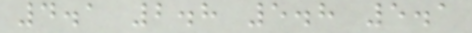4.1 2.8 5.8 5.1
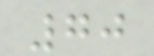70
